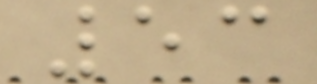53
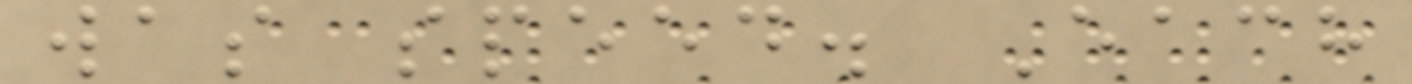was speed. Each
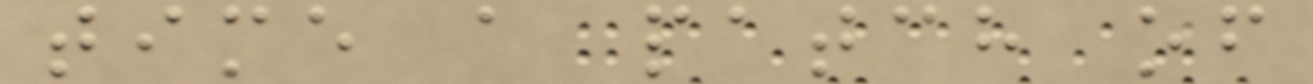time a patch of
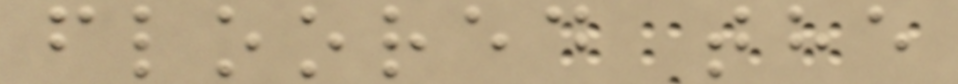floored the
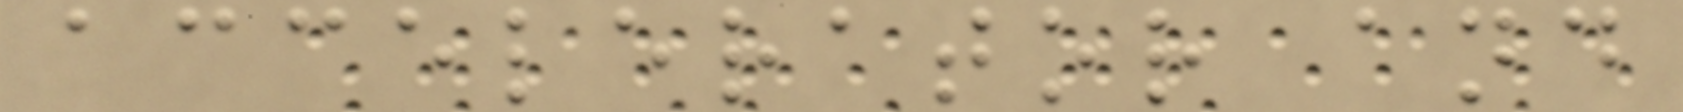accelerator and
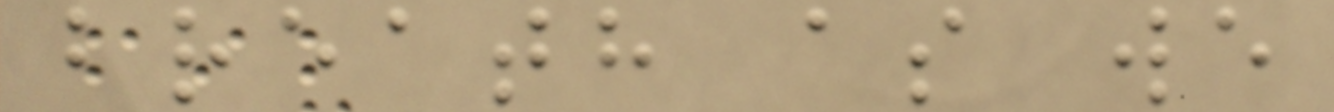breath as we
